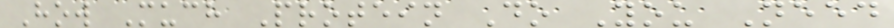How Much Protein Do You Need
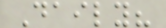Daily?
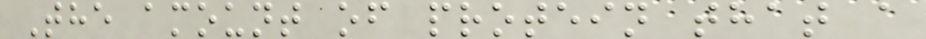The amount of protein that a
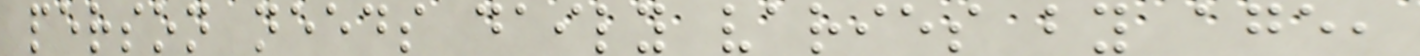person needs daily varies by age,
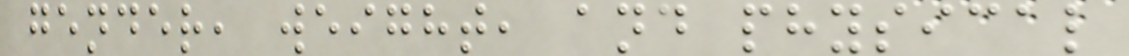gender, weight, and physical
